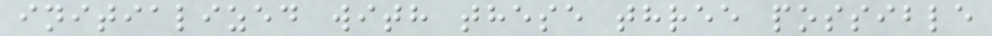initialized with these three possible
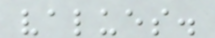values.
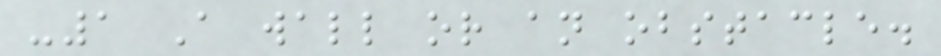-1 A wall or an obstacle.
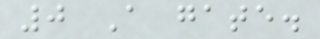0 A gate.
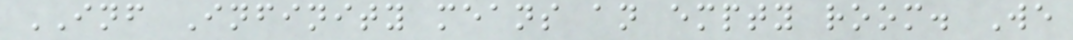INF Infinity means an empty room. We
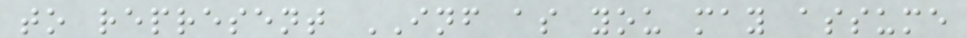to represent INF as you may assume
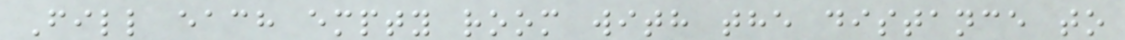Fill each empty room with the distance to
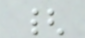{
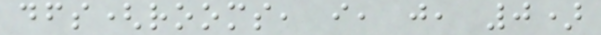dfs(rooms, i, j, 0)
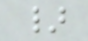}
